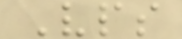Vps
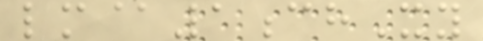lm@1chXy
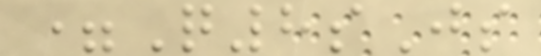=Q8sJs
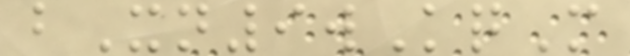bXn9wKqM
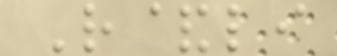R&li
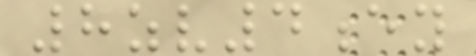8zv4ey
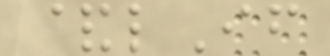&lIf
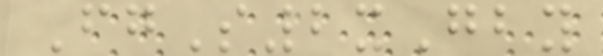FgS2xGby
